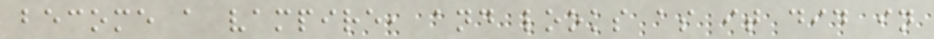become a vampire, and looks as it did in
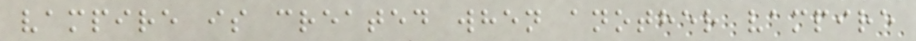vampire is created when another vampire
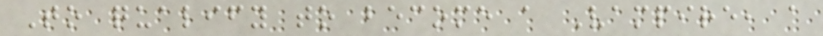To qualify to become a Vampire, a
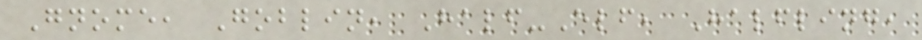Gnome, Goblin, Half-Elf, Halfling,
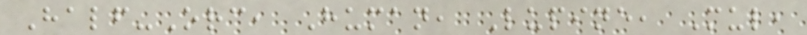Half-Orc, Human, Lupine, Mul,
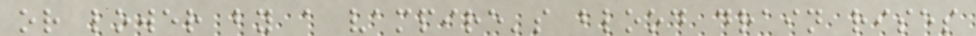or lower by a vampire's blood drain rises
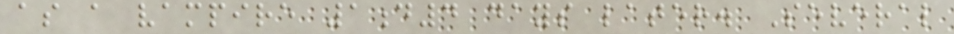as a vampire 1d4 days later. Several
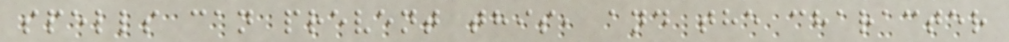spells can prevent this, and the character
